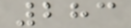283
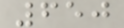650
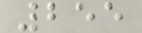255
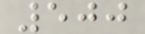500
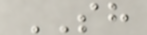SH
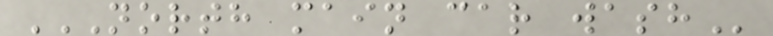NORTH MAIN CAR WASH
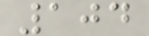104
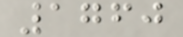1760
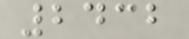2432
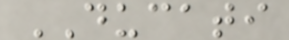DUCATI
